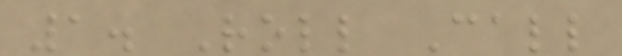1. Roll Call
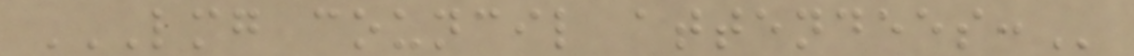LMG COUNCIL ATTENDEES:
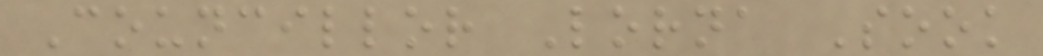Councillor Lorna Sook
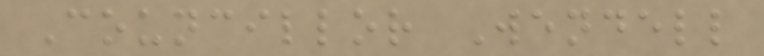Councillor Wendell
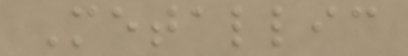Metallic
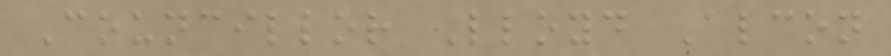Councillor Lloyd Alcon
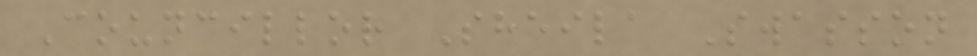Councillor Sheila Swasson
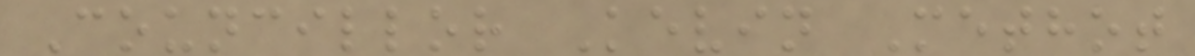Councillor Kevin Methot
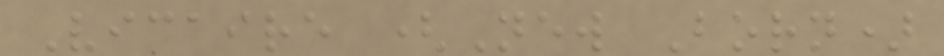Vicaire (New Born)
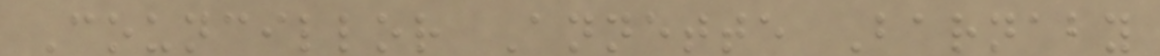Councillor Annette Barnaby
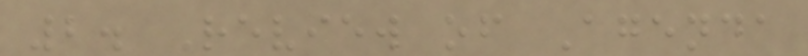2. Review of Agenda
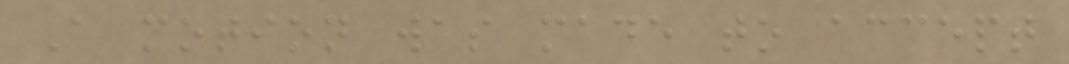A motion was made to accept
